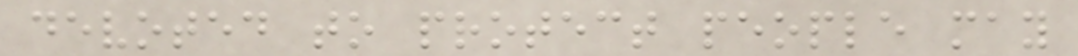devoted to protect people may
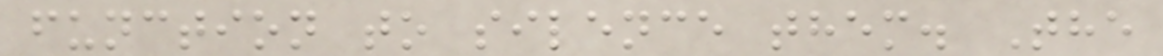function to silence them. The
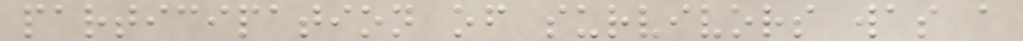participation of survivors was a
